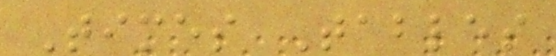Times Tables
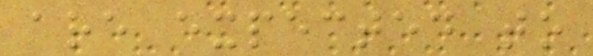are expected to
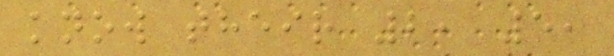know their 2, 5,
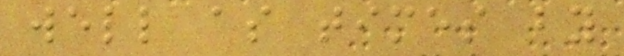well as times by
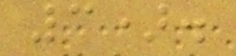3).
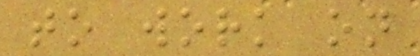to work on
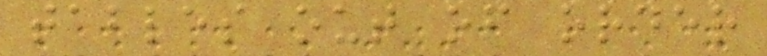tables out of order
